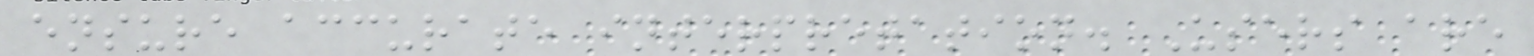ensure accurate interpretation. Users are
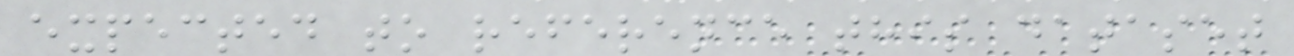expected to reference this dataset
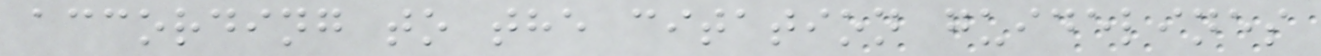according to the citation guidelines
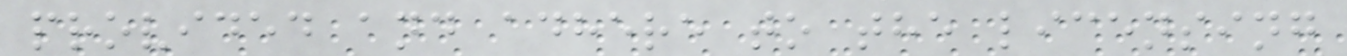provided and adhere to the licensing
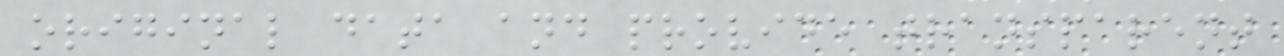original data and provide transparent
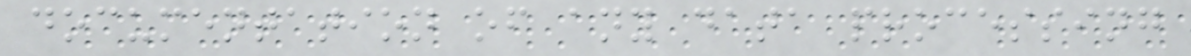documentation of any data processing
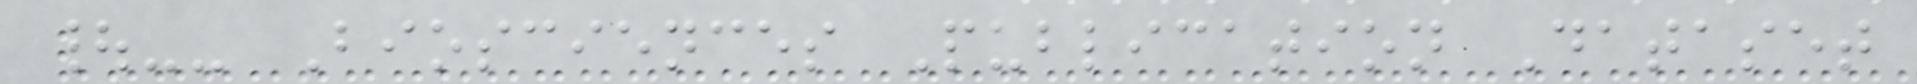|-- Biosciences Publication Dataset
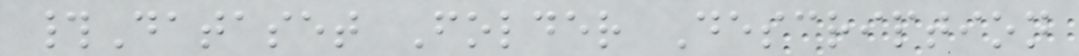#Dataset Folder Description
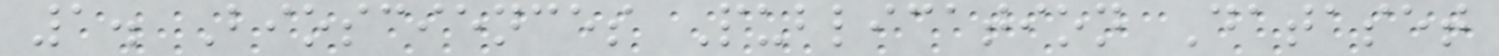1. Biosciences Publication Dataset
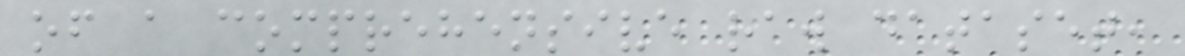of a comprehensive raw dataset,
